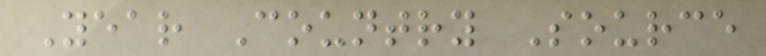Year Country Source
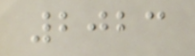2023
